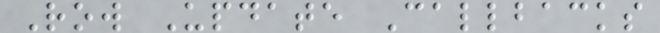Row Update Callbacks
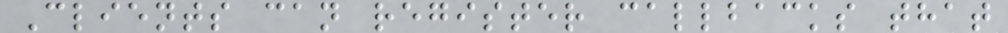Clients can register callbacks that
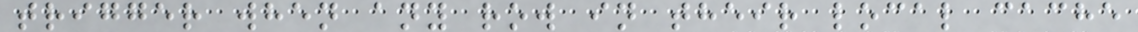trigger when any row in their local cache
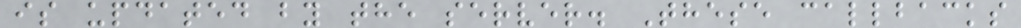is updated by the server. These callbacks
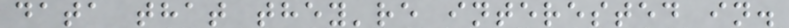data that they're interested in.
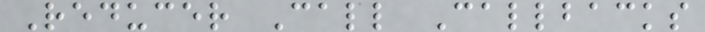Reducer Call Callbacks
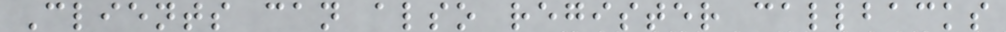Clients can also register callbacks
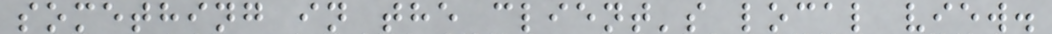something in the client's local view.
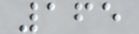165
